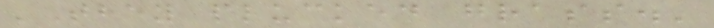'They plucked grass.'
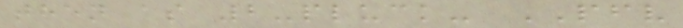then as 2-pluck- PFV
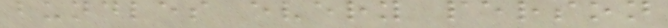bundles every person
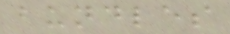bundles
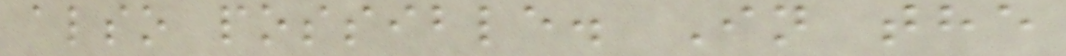also possible. In the
